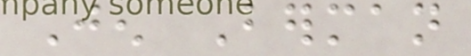Jen Berman
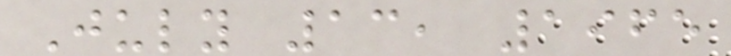July 13, 1965
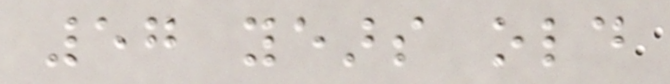57 years old
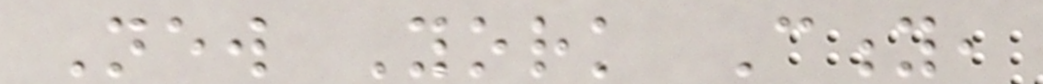New York City,
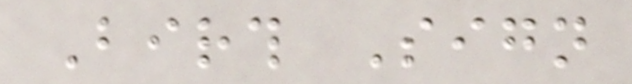Birth Sign
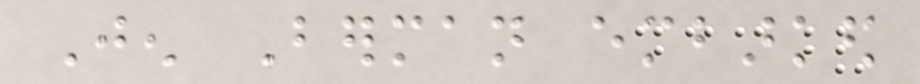Jen Berman embarked
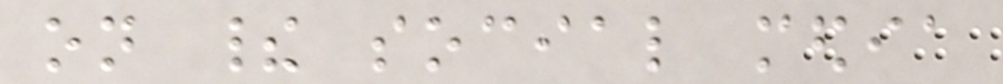on their social media
